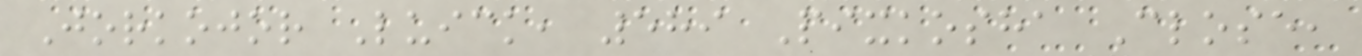Jorkojor Luick, 589 Pixkosha Close,
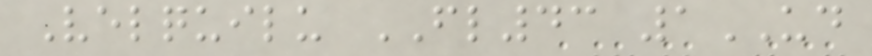Velquilu FL43 1UD
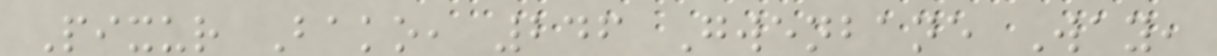Pixur Bako, 246 Gwenbane Way,
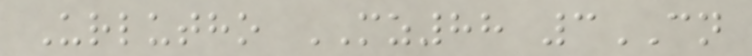Urlutho MZ88 3CN
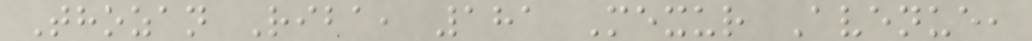Thozan Riba, 181 Mexur Avenue,
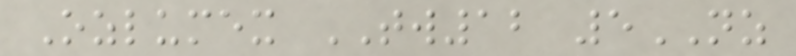Ozlumex TW12 5NZ
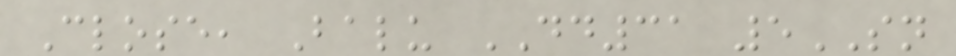Close, Balu DD31 5SN
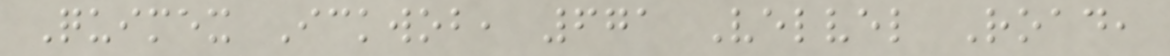Quimex Ickwob, 671 Velvel Road,
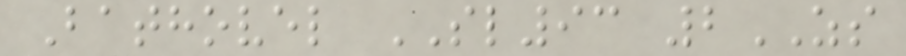Bathovel SL93 2ZS
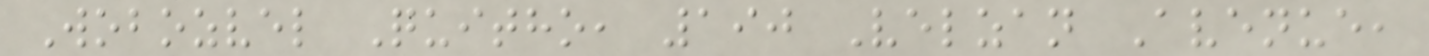Wobozvel Quitho, 190 Velzan Avenue,
